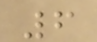6
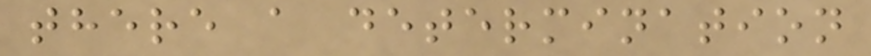there a determination
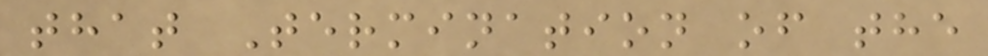that Termination of the
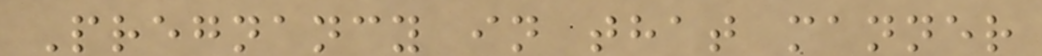Pregnancy in that manner
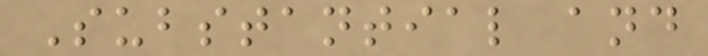Substantial and
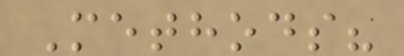Methods?
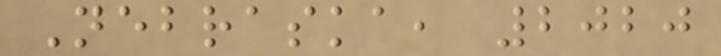Nebraska, 2020
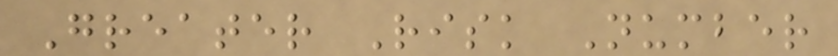Greater Risk Number
